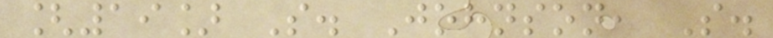[19] S. Johnson, S.
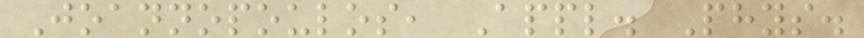Joannopoulos, Appl. Phys.
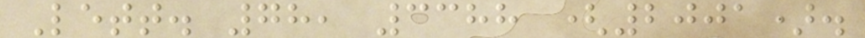Lett. 78, 3388 (2001).
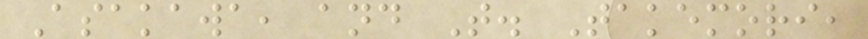Asakawa, and T. Takemori,
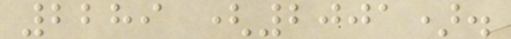2289 (2001).
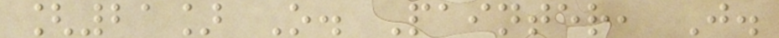[21] O. Painter, J.
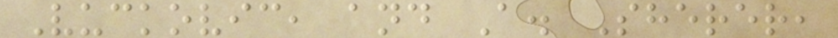Vuckovic, and A. Sherer,
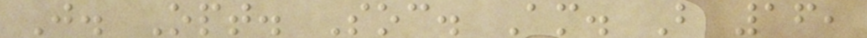J. Opt. Soc. Am. B 16,
